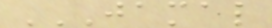JAMAL
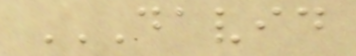DAVID
